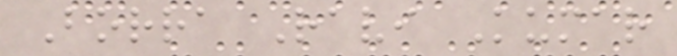Borra Ravi Kumar
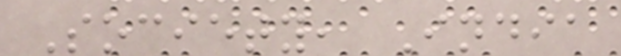Society, India
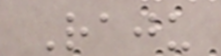Raju
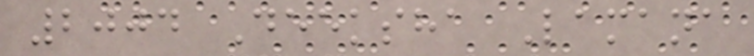2004 Deeksha Lamana
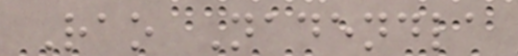Rao Nadendla
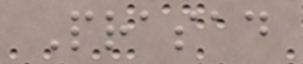Prasad
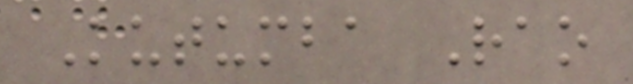Kutumba Rao
